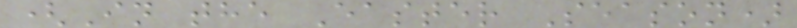(In the Easter Season)
